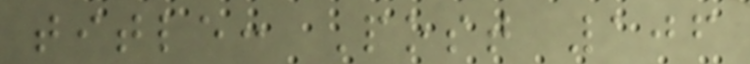title: Post 106
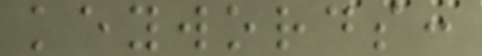keywords:
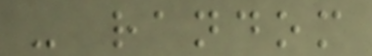- random
